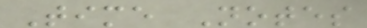Time Notes
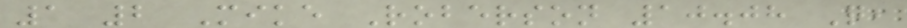1 2 Mike Roberson 10.08 Q,
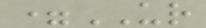=UR
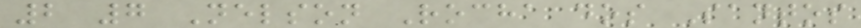2 7 Nelson Rocha dos Santos
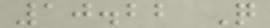10.22 Q
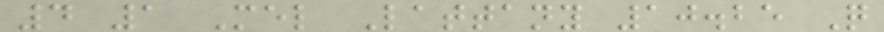4 1 Mel Lattany 10.25 Q
